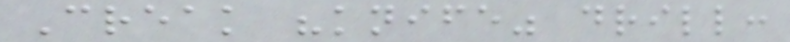Creak "knife" drill:
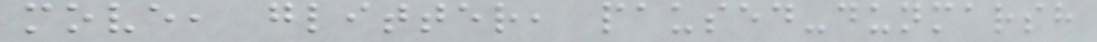move, glitter, paused-dunmarsh
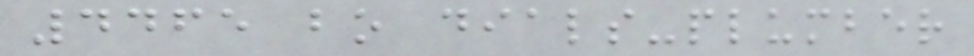4465 bo dials-plumber
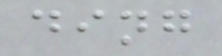ding
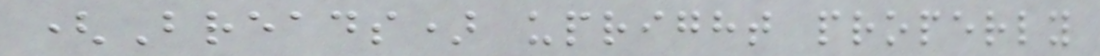(Breads) upright properly
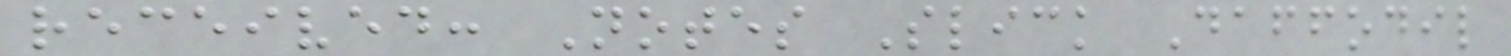received: Notes Slick Daffodil
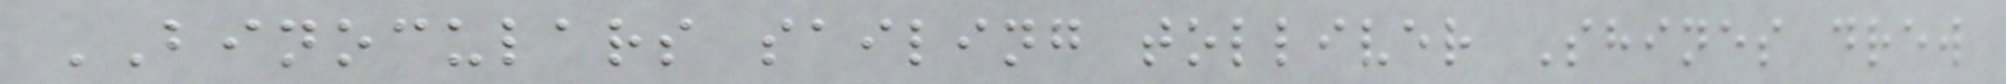BINOCULARS sailing tolliver Shines drew
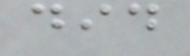did
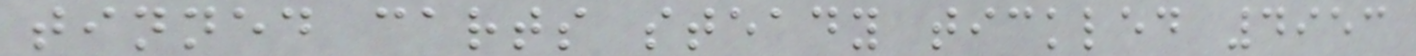tinned carts steady tickled 4953
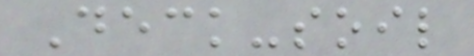Deck-soil
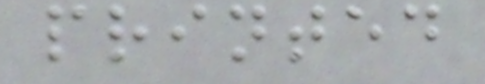printed
